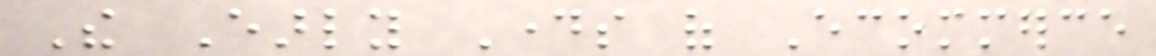The Early Days of Ecommerce
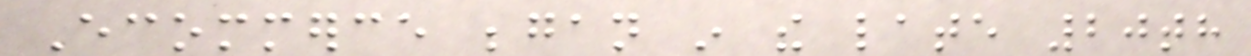Ecommerce began in the late 20th
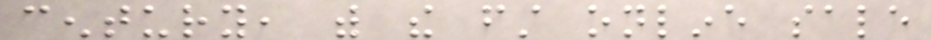century, with the first online sale
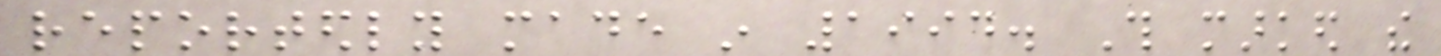reportedly made in 1994. This marked the
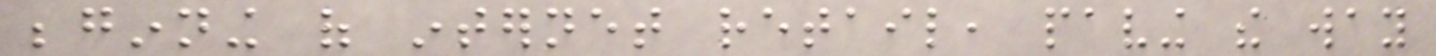beginning of internet retail, paving the way
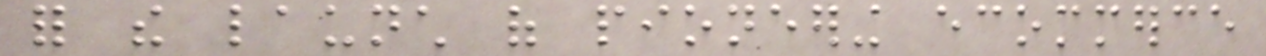for the launch of pioneering ecommerce
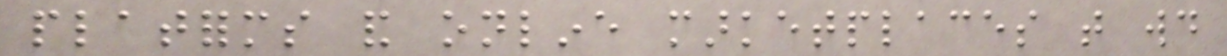platforms and online marketplaces that would
